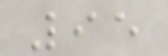95
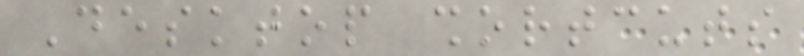Desktop shortcuts
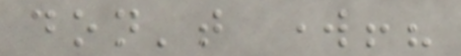don't work!?
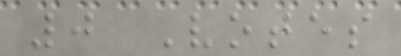0 Votes
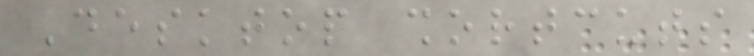Desktop shortcuts
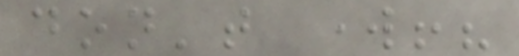don't work!?
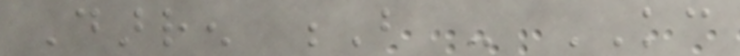Darren B - KC
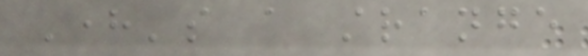Here's a strange
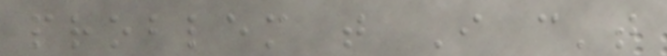problem that I can't
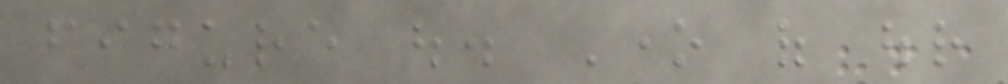figure out. One of our
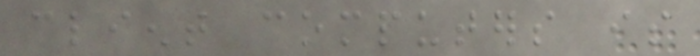client computers is
